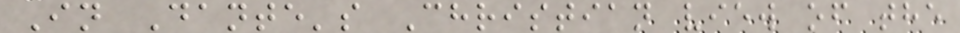In Dante's Christian view of the
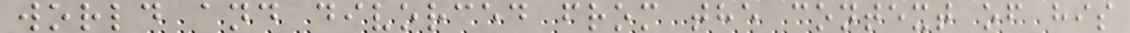world and divorced from the context of his
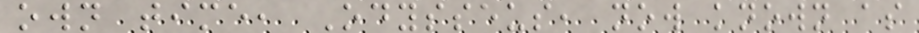own time, Odysseus, now known as
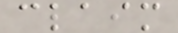claim
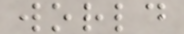world
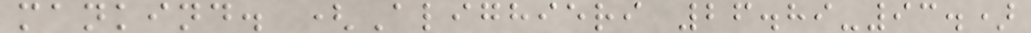mankind. (Alighieri 26.89-93.)
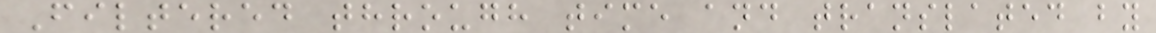Filtered through time and translated by
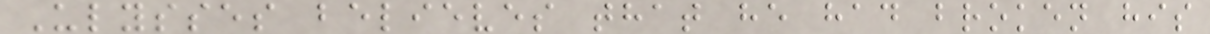Ulysses believes that he had broken his
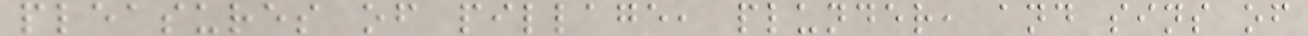pleasures of pillage, plunder, and sins of
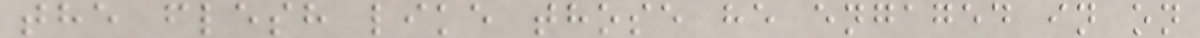the flesh like those he engaged in on
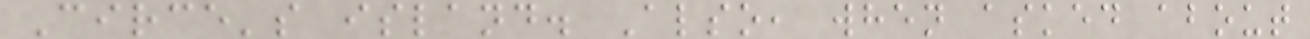Circe's island. Also, when asked about
